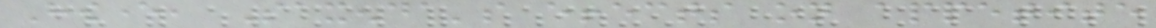However, Saxenda's effects on appetite
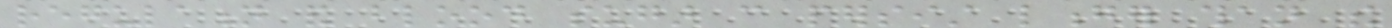regulation and blood sugar can persist longer than the
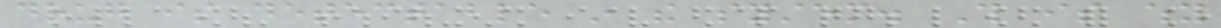drug is detectable in the system. This is why
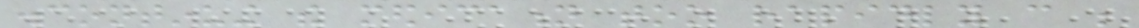discontinuing the medication too rapidly can be
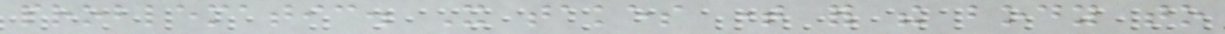problematic. It takes time for the body to
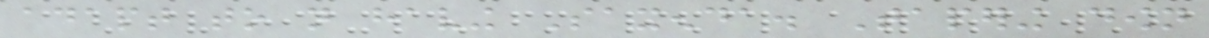adapt to not having Saxenda. Tapering down
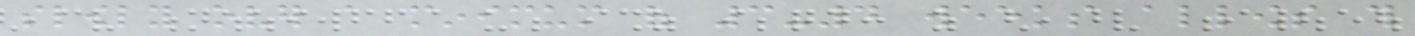slowly over a minimum of 3-4 weeks allows this
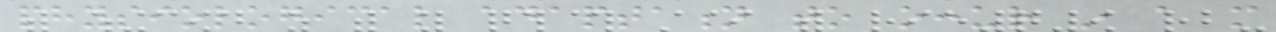physiological adaptation to occur in a more
